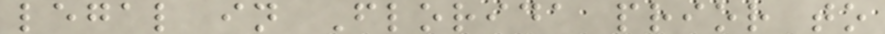legal in Florida prior to
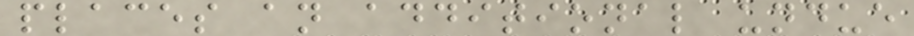places an additional undue
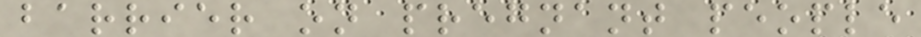barrier on pregnant people
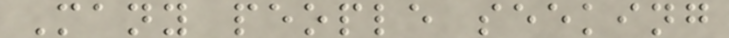Many people seeking
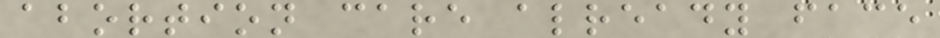abortion care already face
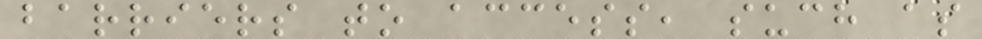barriers to access, such as
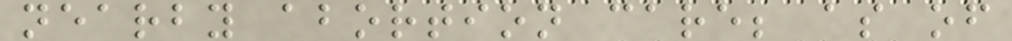nearby abortion care; as of
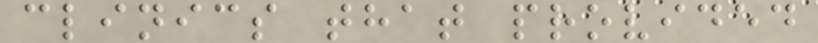clinics that provided
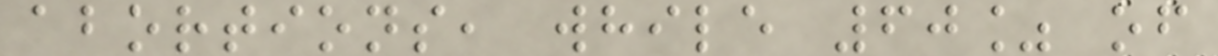abortions, while 60% of
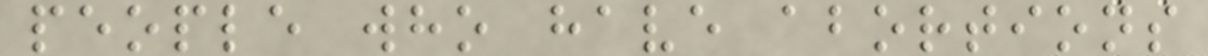people who have abortions
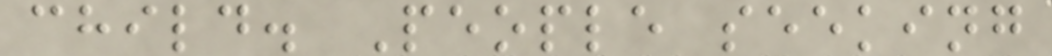child. People seeking
